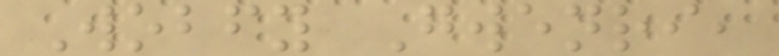Wobfy Gwenri,
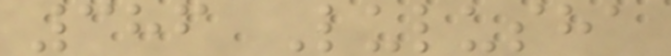386 Lulusha
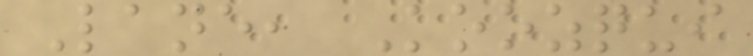Lane, Koozqui
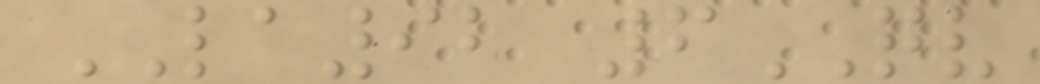LA92 6QV
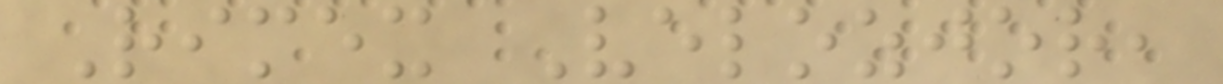Rimex Velozjor,
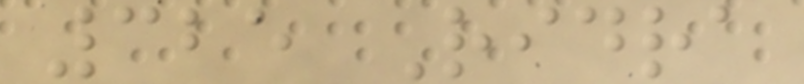325 Ridra
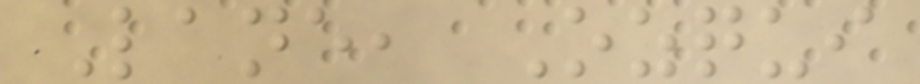Lane, Ozqui
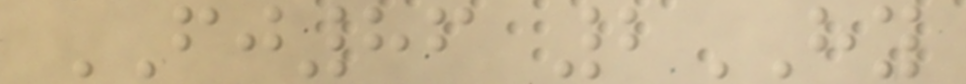FJ86 2HY
